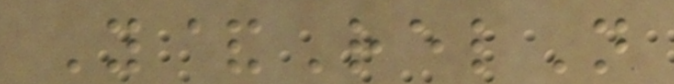Y&RelN
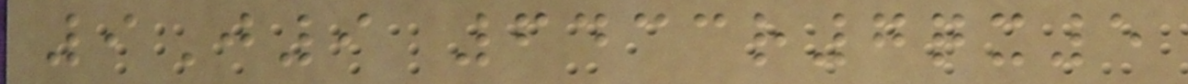9J9 6433r7qx5
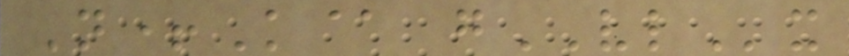N+K@ gVLx
